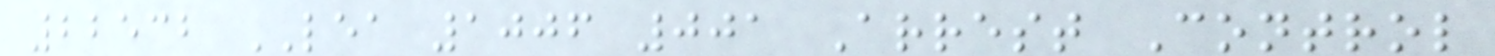22532 LEA 1006 001 Arrest Control
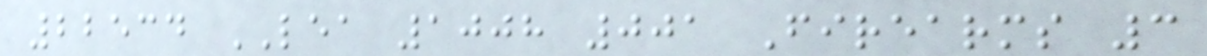22534 LEA 1008 001 Firearms 3
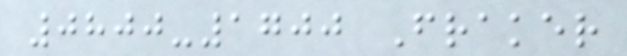0800-1700 Fraker
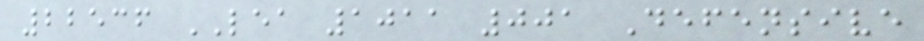22536 LEA 1011 001 Defensive
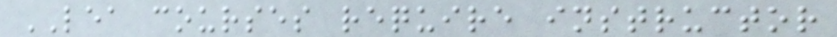LEA courses require instructor
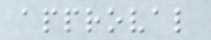approval
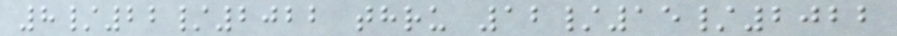8/22/2022 thru 12/15/2022
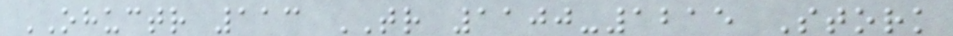OHUCTR 113 TR 1100-1215 Stork
